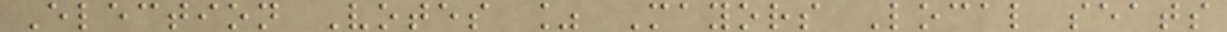Election Votes % Mayors Local seats
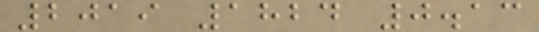2019 1824 0.13
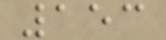153
